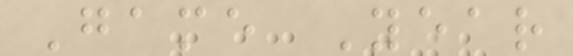Game Year
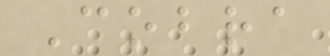Cobra
